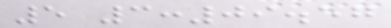5 3:09.57
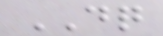DQ
